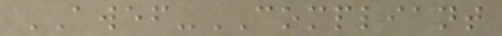AWEF-COMPLIANT
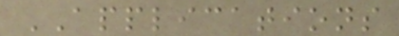APPLICATIONS
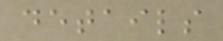details
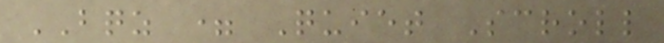BQZ = Quiet Scroll
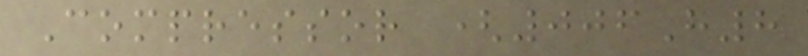Compressor (006H8
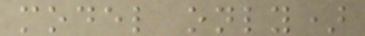model only)
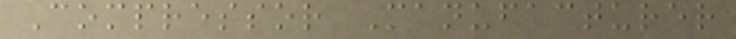Compressor Manufacturer
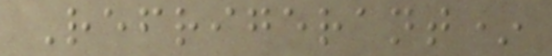Refrigerant*
